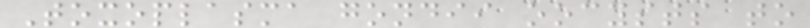Toxoplasma gondii oocysts to
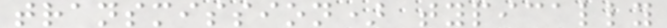transmission) typically
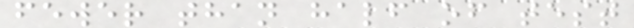fewer than half of test
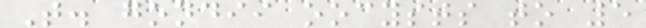T. gondii oocysts to 5
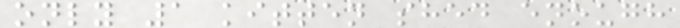only 1 kitten shed enough
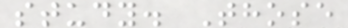study. Those
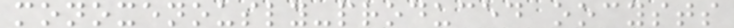monoxenously-produced oocysts
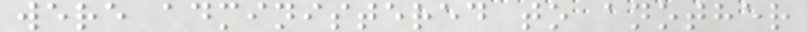were administered to another
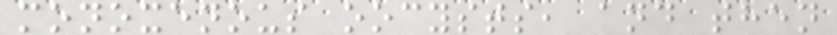monoxenous oocysts, and then
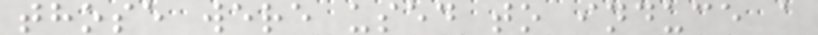those were used to induce a
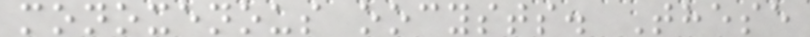monoxenous oocysts. These
